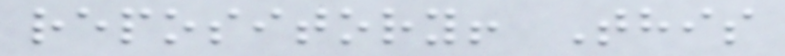repository! This
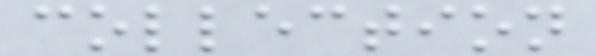collection
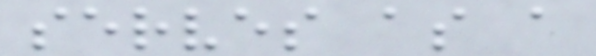serves as a
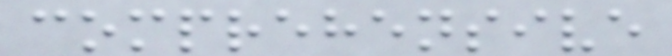comprehensive
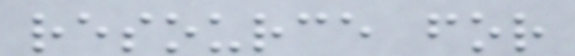resource for
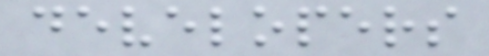developers
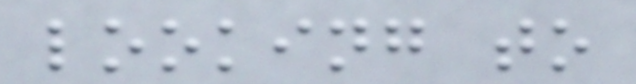looking to
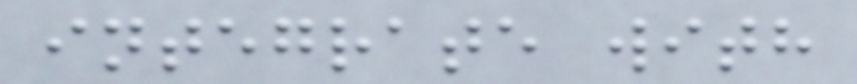integrate with
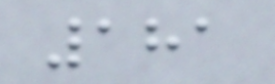181
